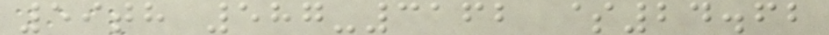59th 587-3162 $24.62
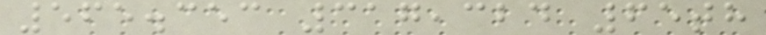565.353 317,324 65th
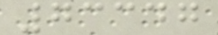73347
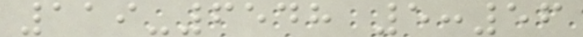119-6548 5:56
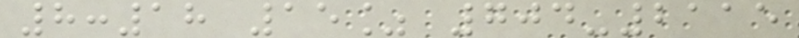8:18 15% 704-2115
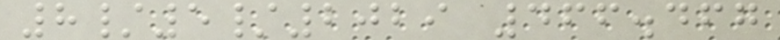8/5/2029 466.467
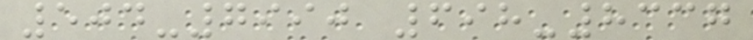504-7990 698-8337
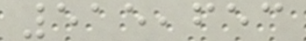515,653
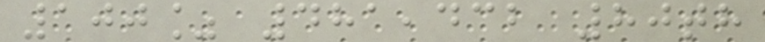100% 481,432 80th
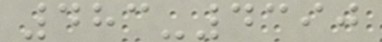483-4390
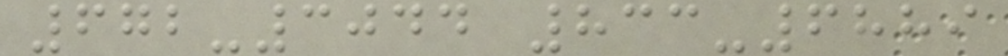672-3044 833-6889
